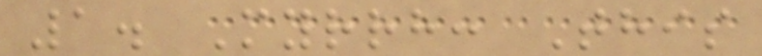1. Myrrh: This
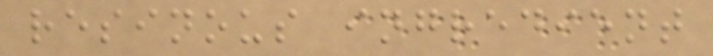resinous ingredient
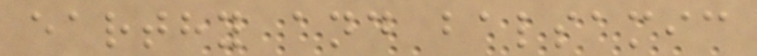earthy and balsamic
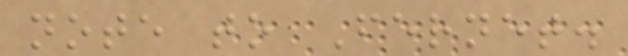note to Fernet.
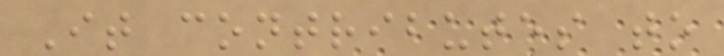It contributes to
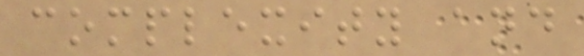complexity and
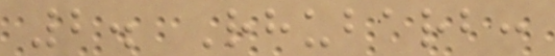2. Rhubarb:
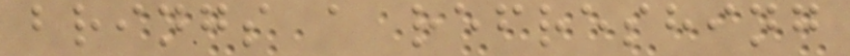brings a refreshing
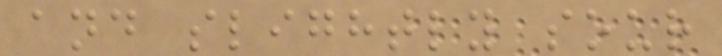and slightly sour
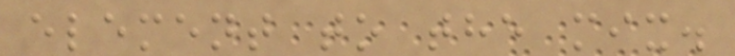element to the mix.
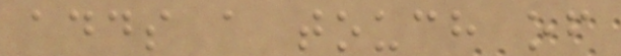adds a touch of
